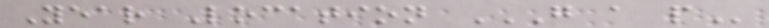Year Location G A P
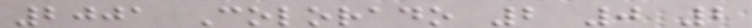2001 Colorado 2 0 2
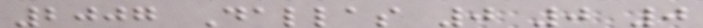2007 Dallas 0 0 0
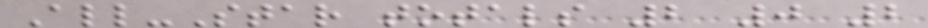All-Star totals 2 0 2
